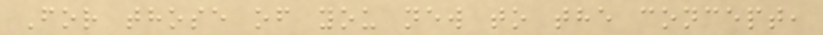For those of you new to the concept,
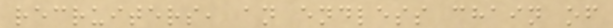recruiters, an endless chain of
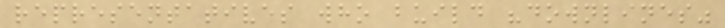representatives who build "downlines"
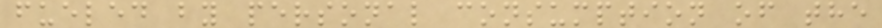fueled by personal consumption of the
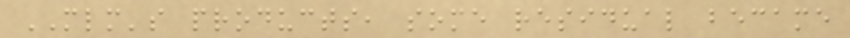MLM's products, some residual became
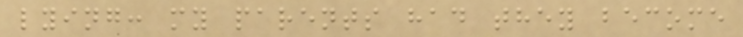lying: my parents had they become
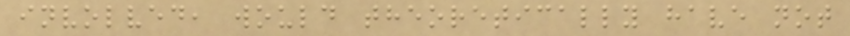involved, would theoretically have not
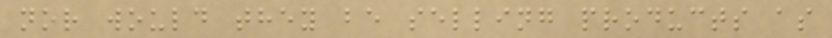nor would they be selling products as
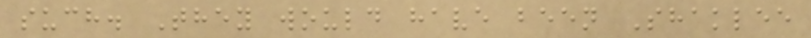such. They would have been Shaklee
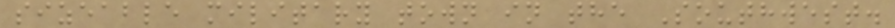sizeable military town in the Southwest.
